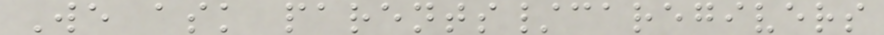We ask parents/caregivers
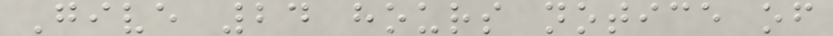Give 24 hours notice of
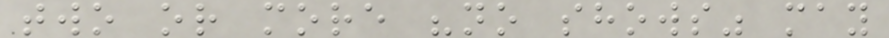two or more "no shows" may
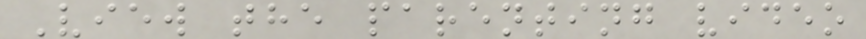View the parenting video
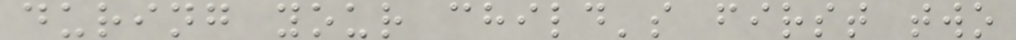during your child's first two
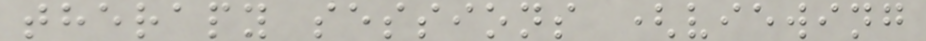therapy sessions (viewing
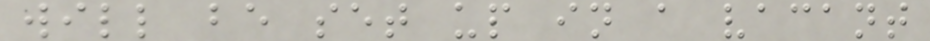will be set up in a vacant
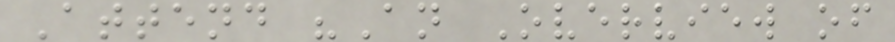Attend "An Overview of
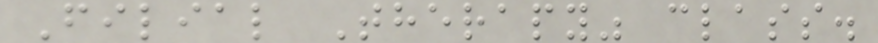Filial Therapy" class.
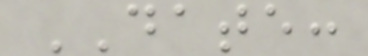DATE:
